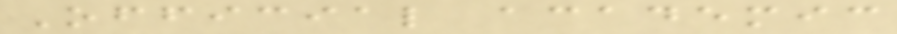Official academic
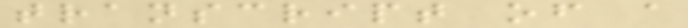transcript of a
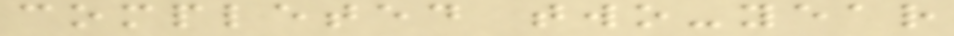completed two-year
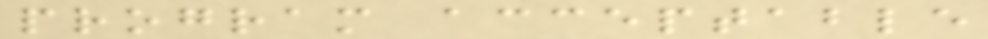program acceptable
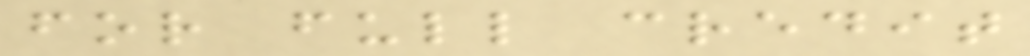for full credit
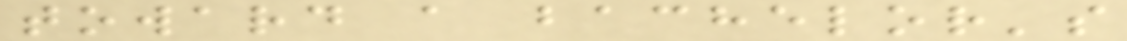toward a bachelor's
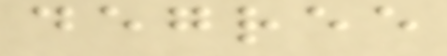degree
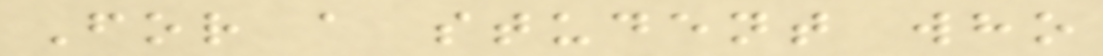For a student who
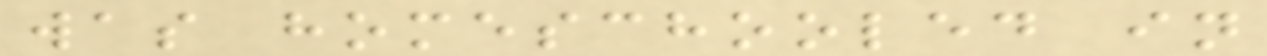was homeschooled in
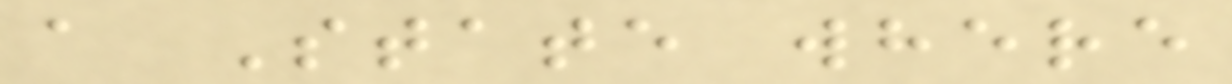a State where
